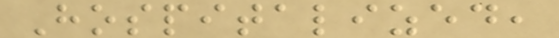Hospitalized,
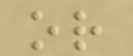or
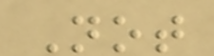Not
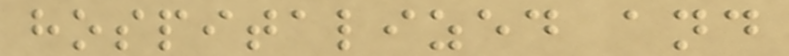hospitalized and
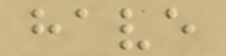have
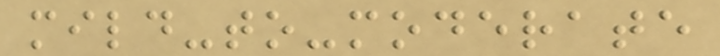mild-to-moderate
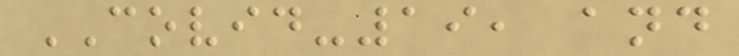COVID-19, and
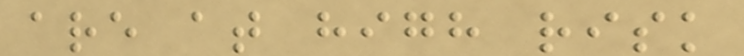are at high risk
